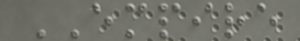EMPIRE
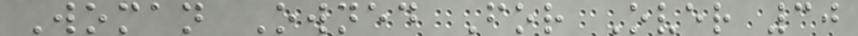Woman Owned For Over 30
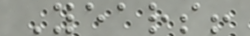Years!
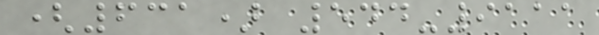(631) 544-9111
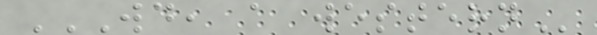WD, A WESTERN
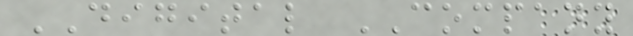DIGITAL COMPANY
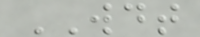WDT
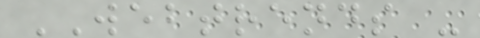WEBTRENDS -
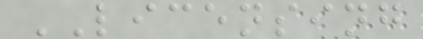LICENSING
